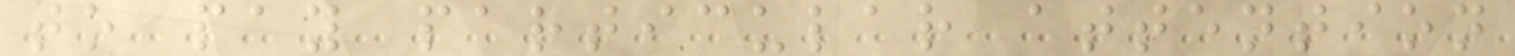to pay particular attention
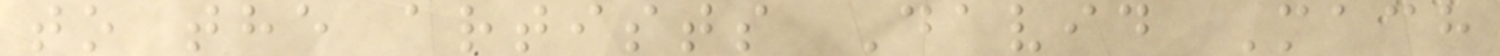to the artists David Mach
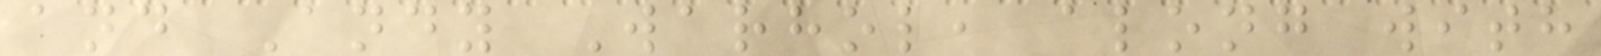and Andy Warhol, along with
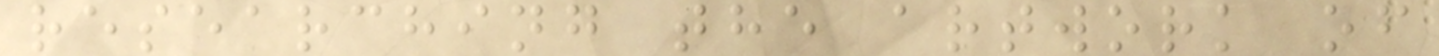researching the artwork of
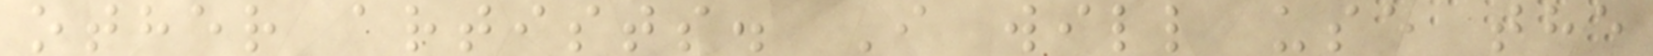other artists. I will use the
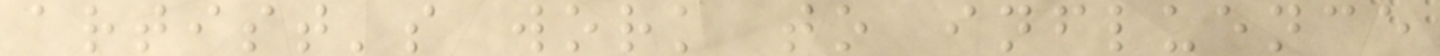artist's work to influence
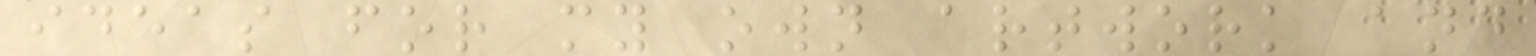ideas for my own artwork and
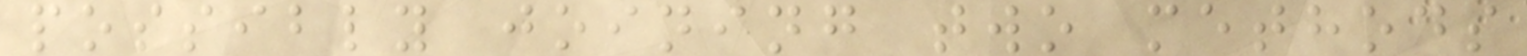possibly joining two methods
